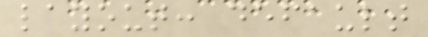layout: default
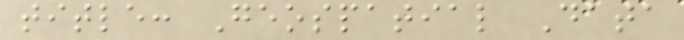title: Geospatial Data
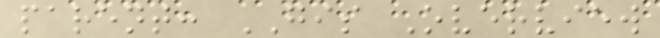parent: GIS Overview
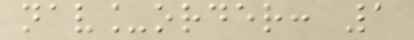nav_order: 1
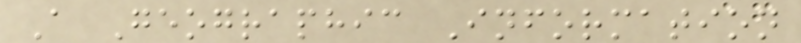A Geographic Information
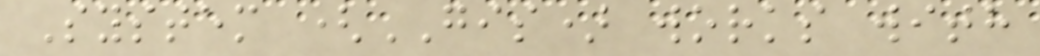System (GIS) works with
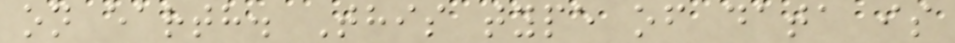on earth. This type of data is
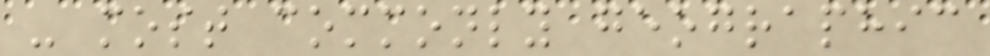- most commonly geographic
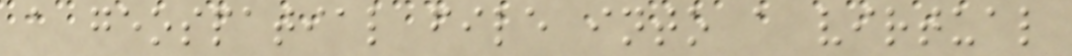a geospatial file into a virtual
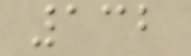132
